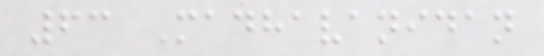63 Madhavanidan
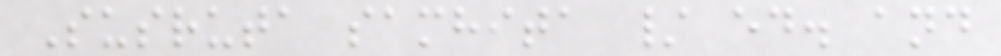Susruta samhita / ed. and
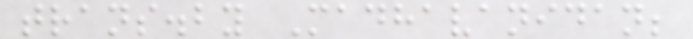trans.by Madhavanidan;
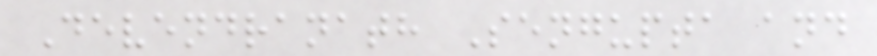Devendranath Sengupta and
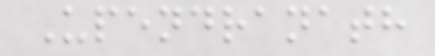Upendranath
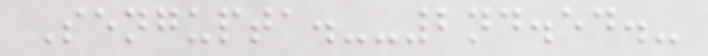Sengupta.--2nd.ed.-
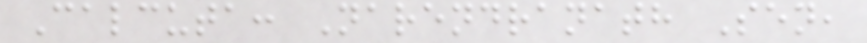Calcuta: Narendranath Sen,
